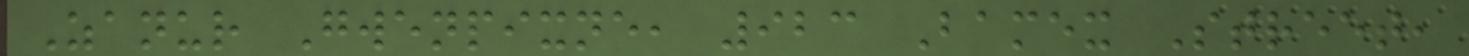Zanur Gwenpixne, 923 Bamex Street,
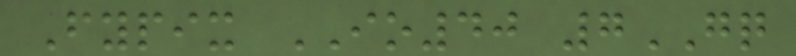Fypix IO40 7GQ
